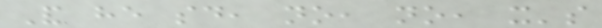And he said, no, no, it's
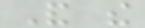And the
